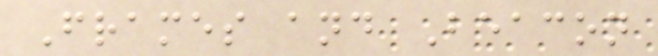Frames and Beacon
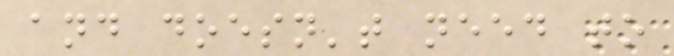and doesn't need to
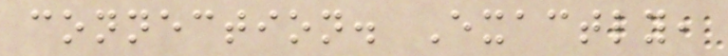connection. Exactly,
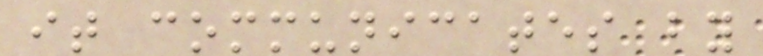it communicates by
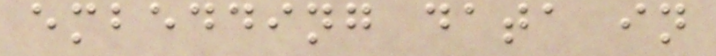embedding data in
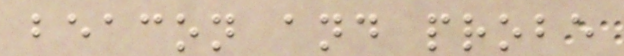beacon and probe
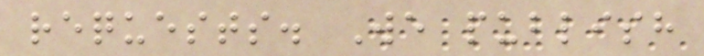requests. We publish
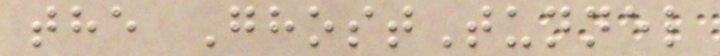the GhostTunnel
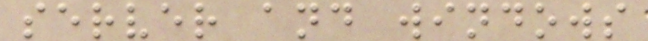server and windows
